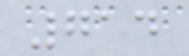714
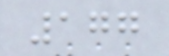177
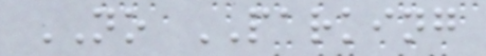NO PARKING
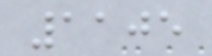1105
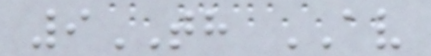9TH AV
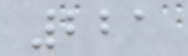221
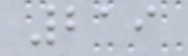219
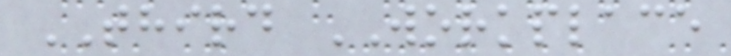THIRD WORKPLACE
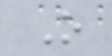O
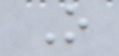O
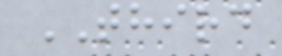THIRD
